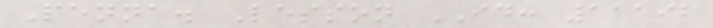Penna. Lesson ID: 11192
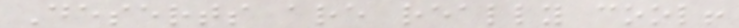Deserts are really cool!
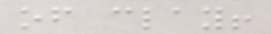of clay!
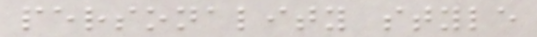personality style
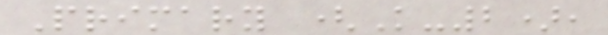Primary (K-2),
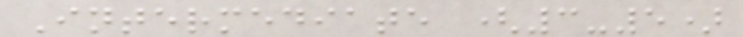Intermediate (3-5)
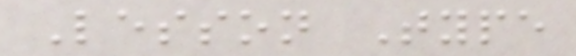Lesson Type
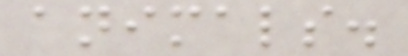animals.
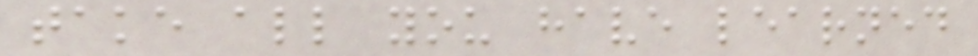take all you have learned
